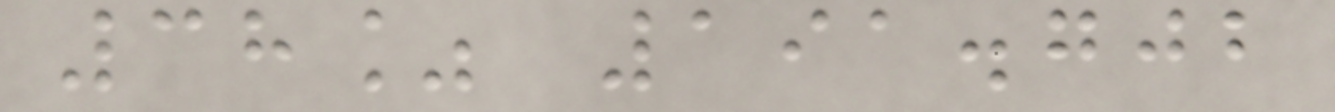38% 191.702
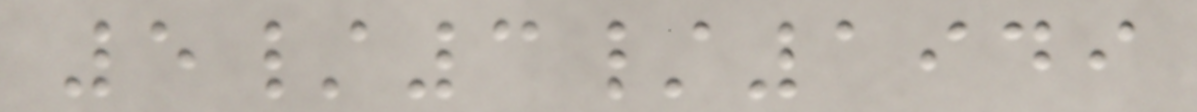5/3/1949
